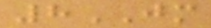8JM
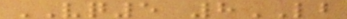VQ5 8LB
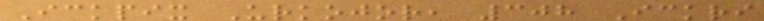Ickpix Urkojor, 308 Ickri
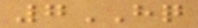7HQ
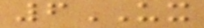6UX
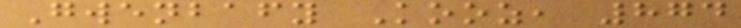Gwenbafy Kooz, 874
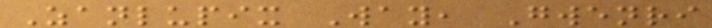Zanlupix Way, Gwenri
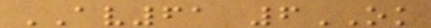AV61 6OK
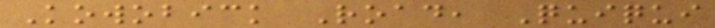Kowobick Road, Quiqui
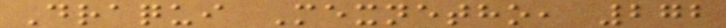Draqui Mexnetho, 272
